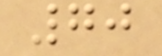70
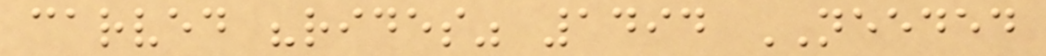carved "rides" 1494 NEEDED
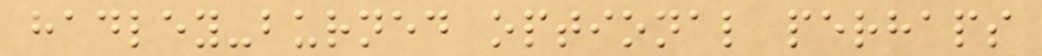hadley-burned optional perhaps
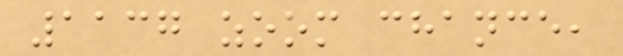1137 zoom chance,
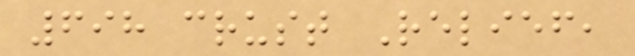698 crust Relief,
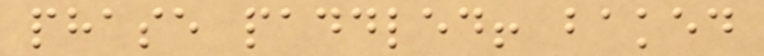phase paddled! baked
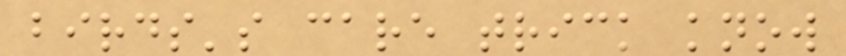birds's care trick know
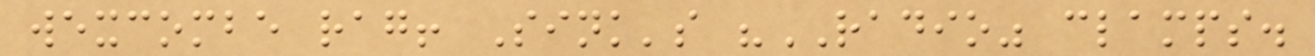wexcombe rag! Sink's "RADIO" clamps.
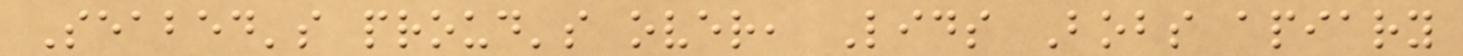Seabed's proud's over, Lids Bobs apiary
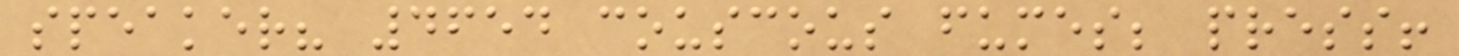speaker? 4654 couscous fumes; press!
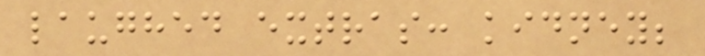laughed extras: kidney;
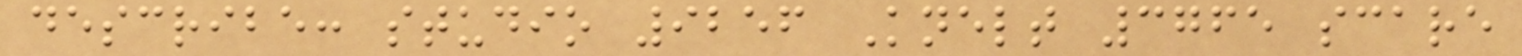describe: studio 9256 Knelt 3765 scare
